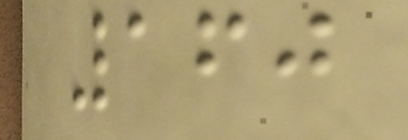160
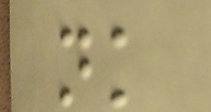nk
